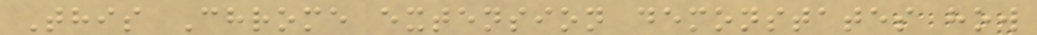This Chrome extension demonstates how
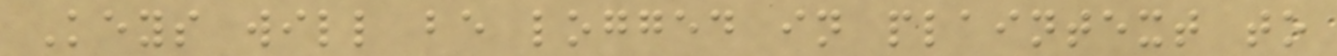Keys will be logged in plaintext to
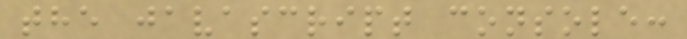the javascript console:
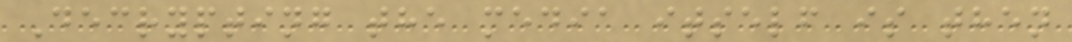Decrypting the media itself is then
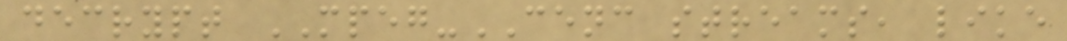decrypt MPEG-CENC streams, like
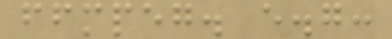ffmpeg. e.g:
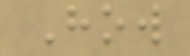How
